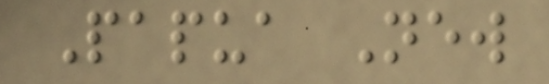Papua New
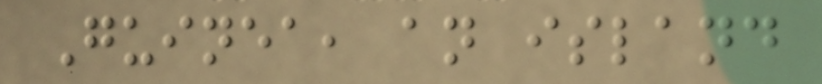Guinea, an island
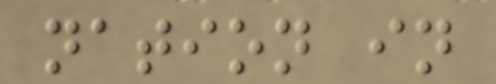nation in
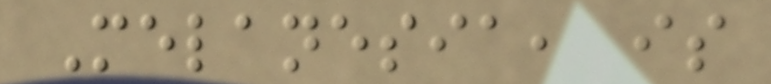Melanesia, is
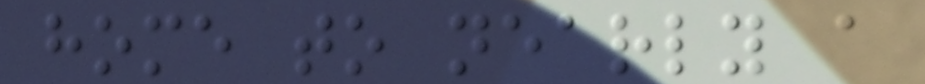home to nearly a
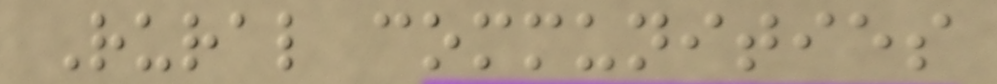Rural communities
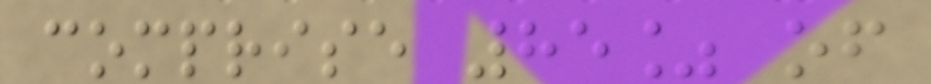comprise 85% of
